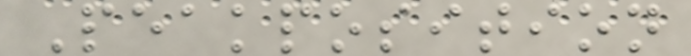Peakposition
